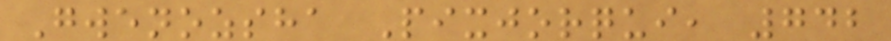Gwenozsha Pixjorqui, 742
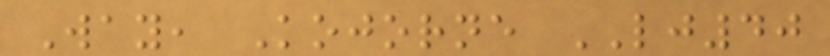Way, Kojorne LJ40
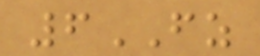6FZ
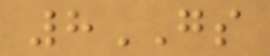8GS
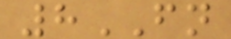8FN
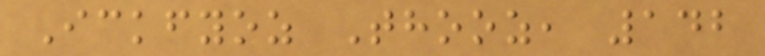Ickfyoz Thooz, 142
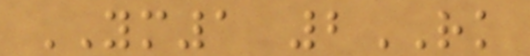YM1 2RK
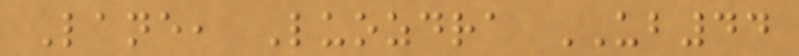Lane, Luozdra UB44
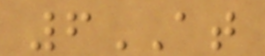6AT
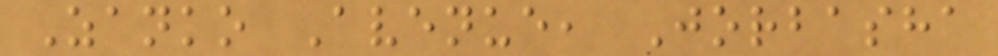Zanko Avenue, Jorbasha
